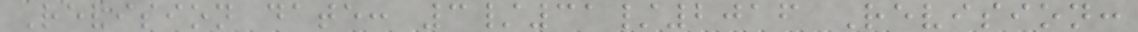Revision date: 3/31/2016 Revision:
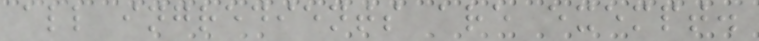all ingredients are exempt.
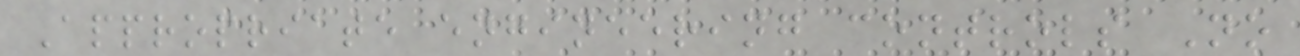Appropriate engineering controls No
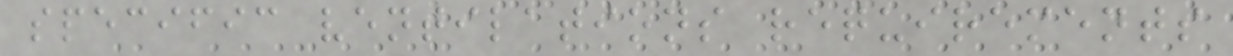specific ventilations requirements
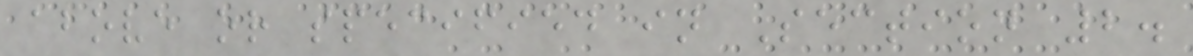above or specified in Section 2.
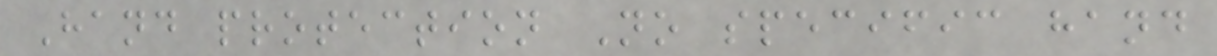Hand protection No specific hand
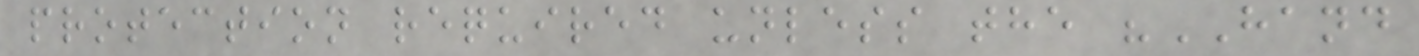protection required unless the "HAND
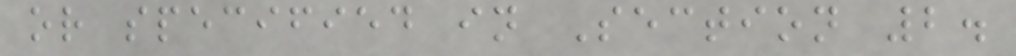or specified in Section 2.
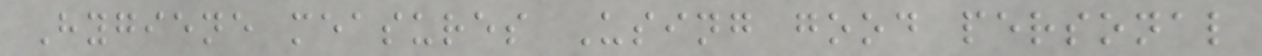Hygiene measures Using good personal
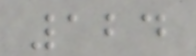124
